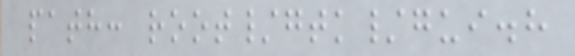path: root/gtk/gui.h
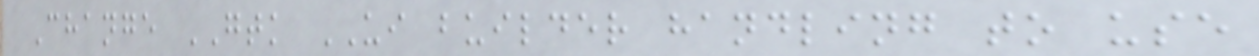Change GTK UI builder handling to use
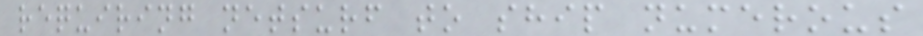requiring netsurf to ship numerous
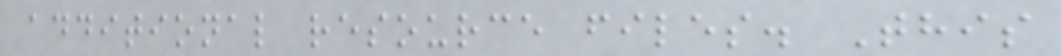additional resource files. This
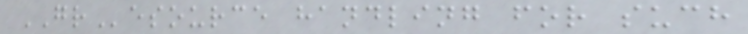GResource handling for such
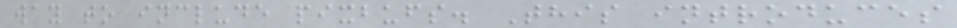way to include pixbufs. This introduces
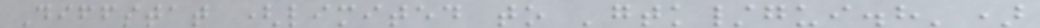Diffstat (limited to 'gtk/gui.h')
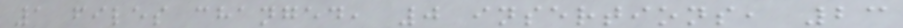1 files changed, 0 insertions, 23
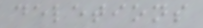deletions
